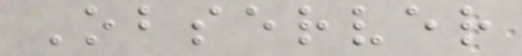Observer
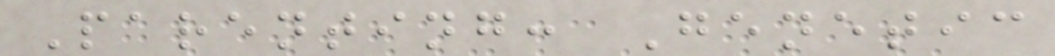Parenting: Genetic
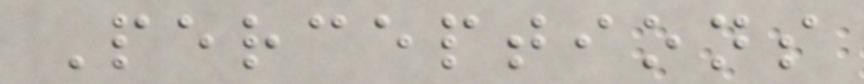Perceptions
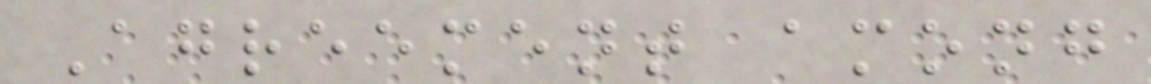Agreement among
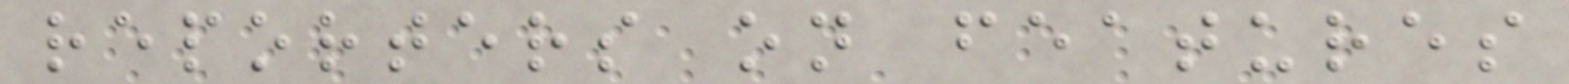reporters on features
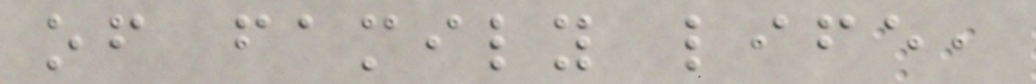of family life,
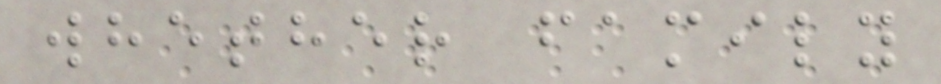whether family
